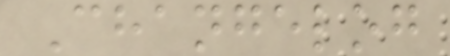Changelog
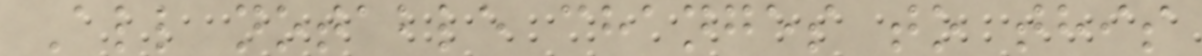All notable changes to this
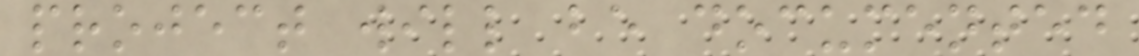project will be documented
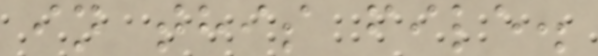in this file.
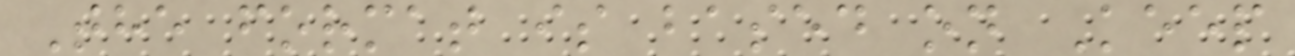The format is based on Keep
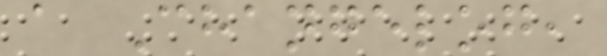a Changelog,
